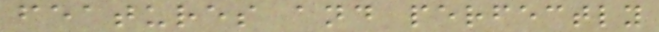features and perfectly
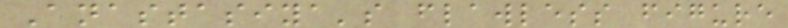Anastasiya's flawless figure
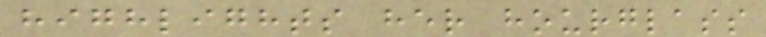highlights her hourglass
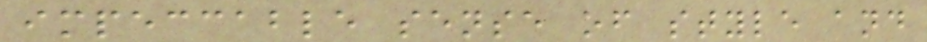impeccable sense of style and
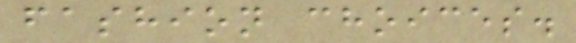fashion choices.
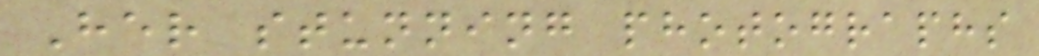Her stunning photographs
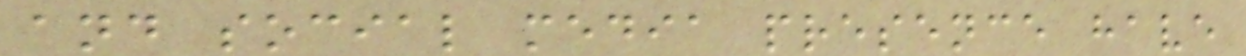and social media presence have
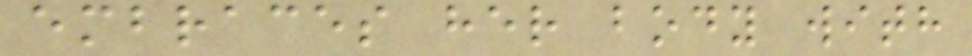embraces her body with
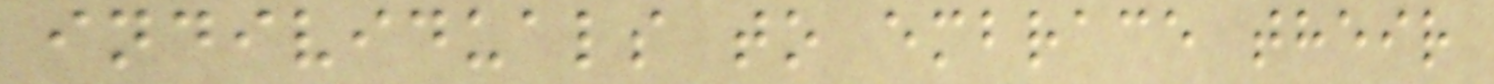individuals to embrace their
